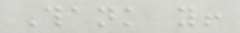Thank you!
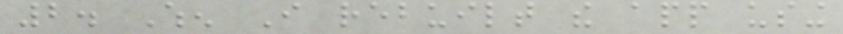2. When I rebuilt the app using
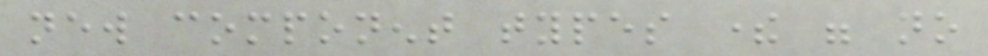new component types there were no
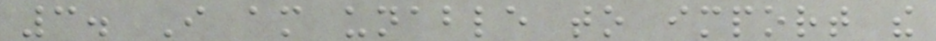3. I am unable to import the
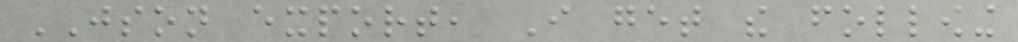JSON export, I get the following
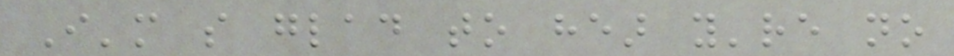I'm so glad to hear you're no
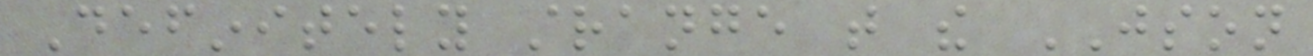Definitely strange that the JSON
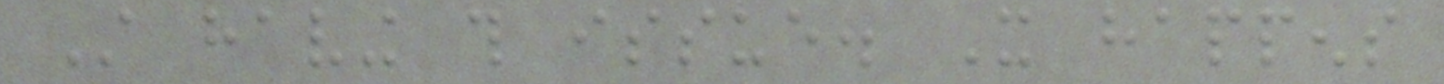Still having this issue. It happens
